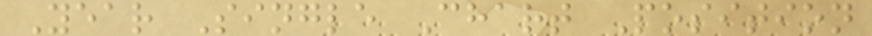Year Single Chart Position
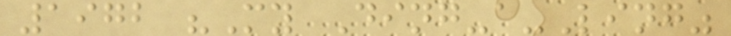1972 "My Ding-a-Ling"
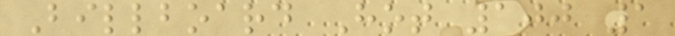Billboard Hot 100 1
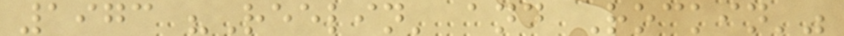1973 "Reelin' and Rockin'"
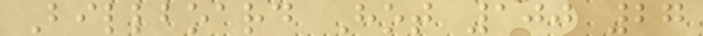Billboard Hot 100 27
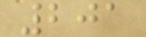201
